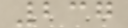237
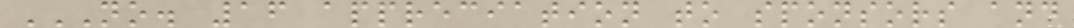NO. 16 APPRECIATION TO SPONSORS AND
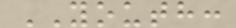YOUTH:
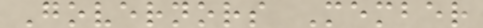Governors Member
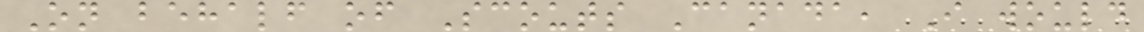On behalf of Scouts Canada, I would
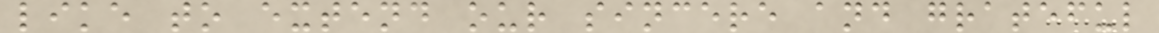like to extend our sincere and grateful
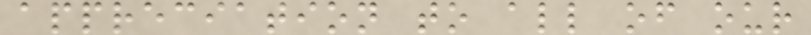appreciation to all of our
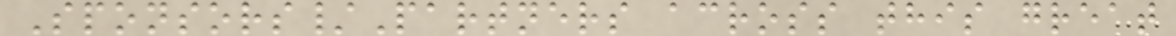Sponsors/Partners across this great
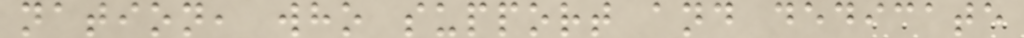nation, who support and dedicate
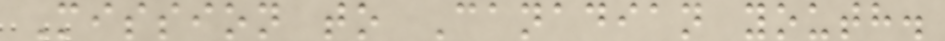Mission to Canadian youth.
